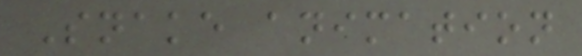Snake animation
